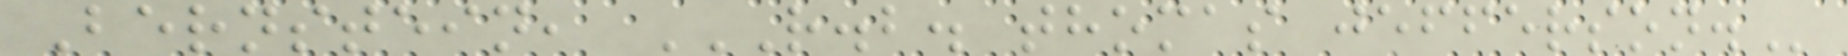Bernstein, R.B. THOMAS JEFFERSON.
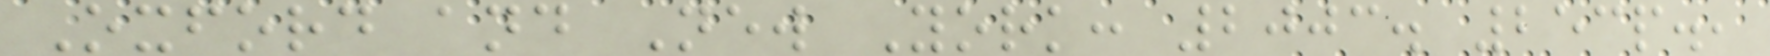Oxford and New York: 2003. 253p.,
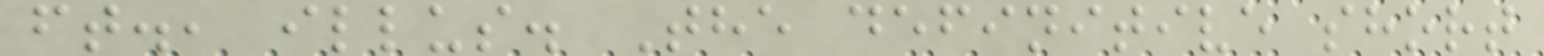ft., illus. The definitive short
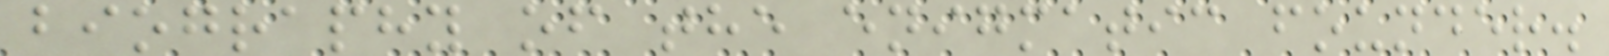biography of the enigmatic founder.
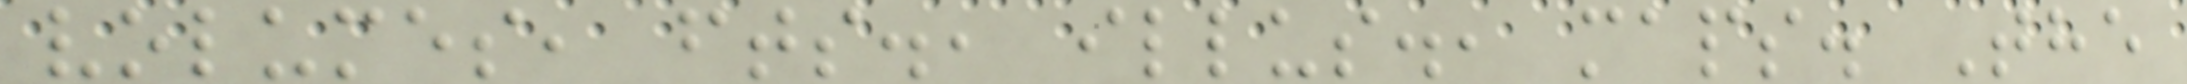volumes, fts., illus., maps. The
